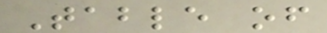Table of
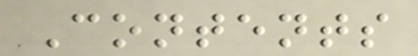Contents
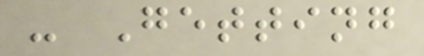- Getting
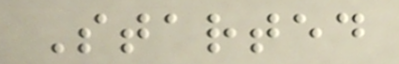Started
